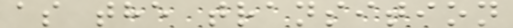as the transition
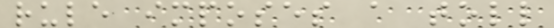rule imposes a toll
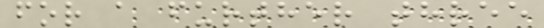for a further three
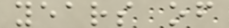years of
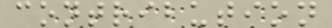contribution
